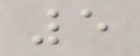5
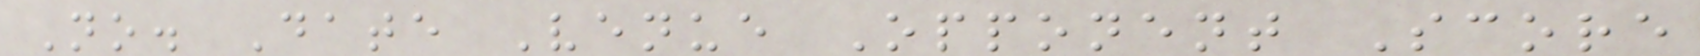No. Date Venue Opponent Score
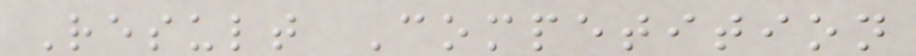Result Competition
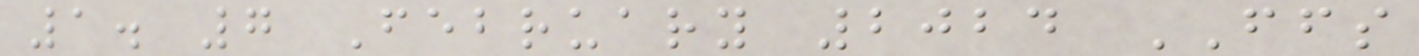1. 7 February 2024 FFS
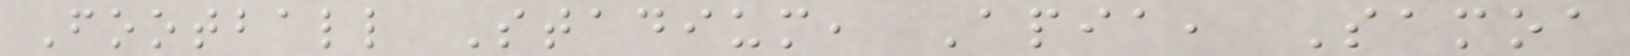Football Stadium, Apia, Samoa
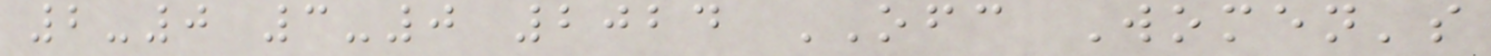2-0 3-0 2024 OFC Women's
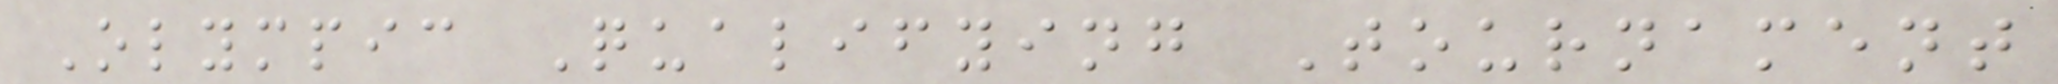Olympic Qualifying Tournament
